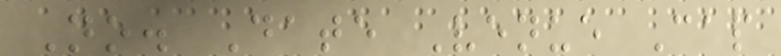No. Date Venue Cap
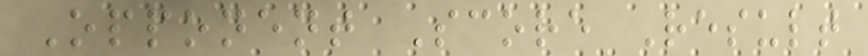Opponent Score Result
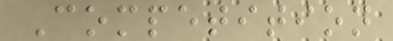Competition
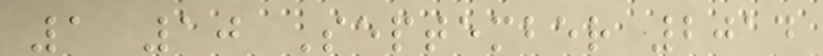1 10 September 2014
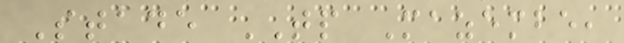Stade TP Mazembe,
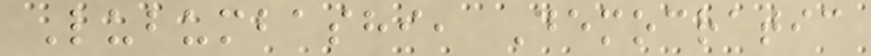Lubumbashi, Democratic
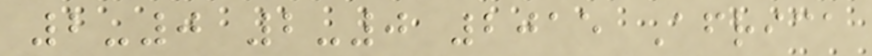2-0 2-0 2015 Africa
